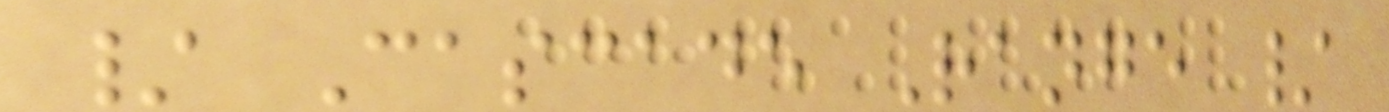/ Cascade Range /
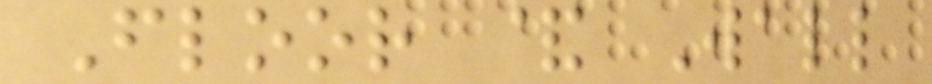Floor & Wall
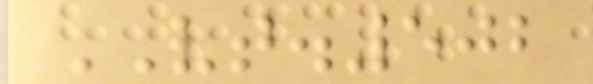VT.502
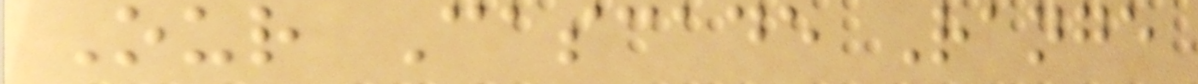Our Cascade Range
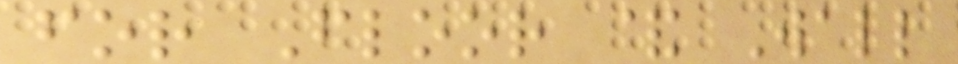for Floor & Wall
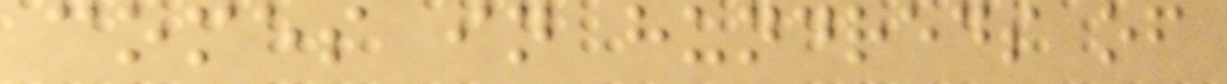comes in hundreds of
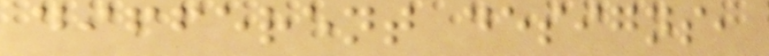different designs,
